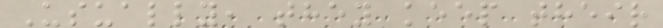Usually, they keep their
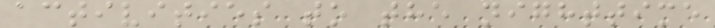activities to the nighttime
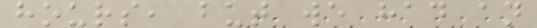hours, but we had an
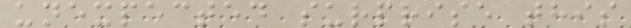unexpected surprise this
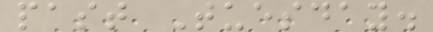past Tuesday.
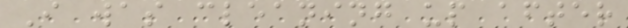I was cleaning up after
